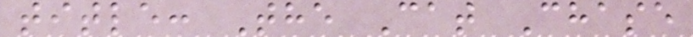title: The Cat Chase
